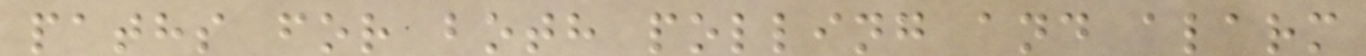paths for both polling and alarm
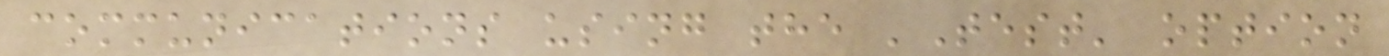communications using the 'Test' option
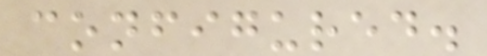configured.
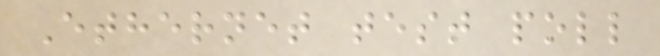Ethernet test poll
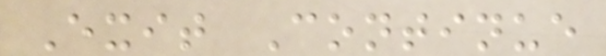Exit Continue
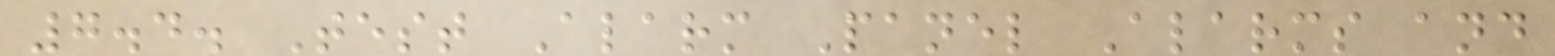7.4. Test Alarm Panel Alarms and
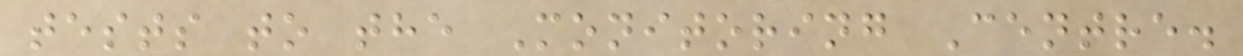tests to the Monitoring Centre.
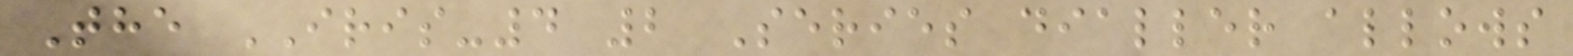The IRIS-4 2 Series dialler allows
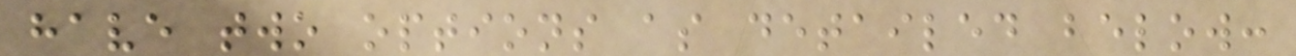have two options as detailed below:
